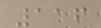116
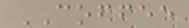COFFEE
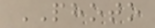PHOTO
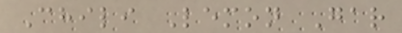Chili Lemon Gar
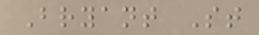Bryant St
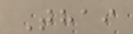Thai
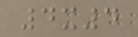4x4
